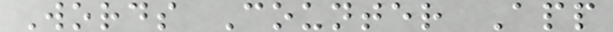Words Counter App
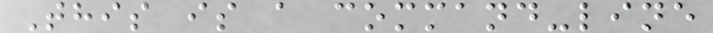This is a command-line
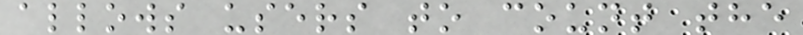allows users to count the
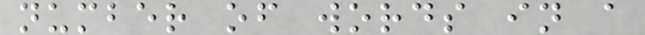number of words in a
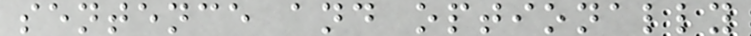sentence and optionally
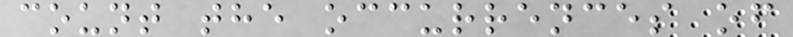count the occurrences of
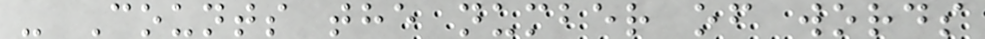- Counts the number of words
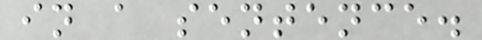in a sentence.
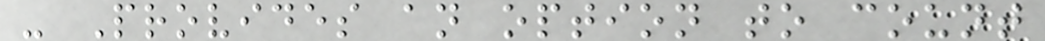- Provides an option to count
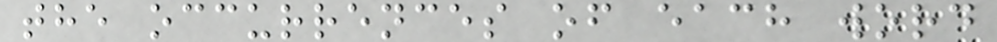the occurrences of each word
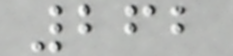262
